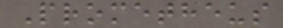Prometheus
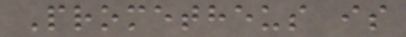Prometheus is
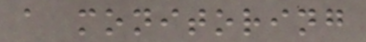a monitoring
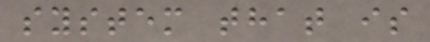system that is
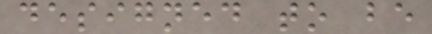designed to be
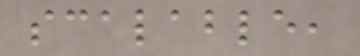scalable,
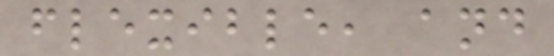flexible, and
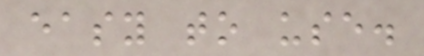easy to use.
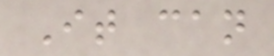It can
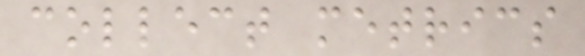collect metrics
